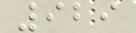929
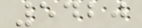5420
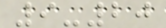9-20
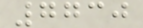7730
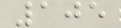105
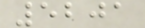5201
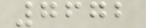7672
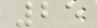25
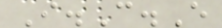I.C.E
